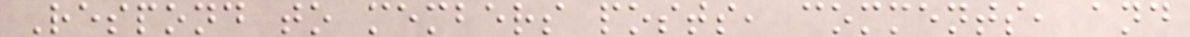Respond to members posts, comments, and
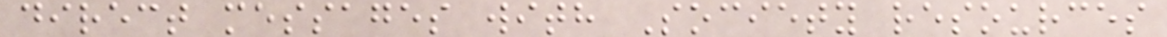direct messages with Society resources
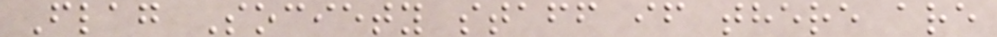Flag Society staff if there are
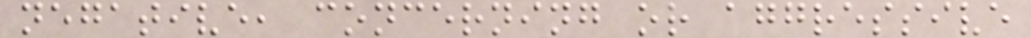negative, concerning or aggressive
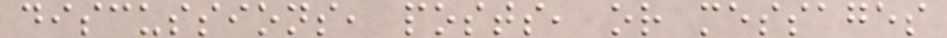discussions, posts, or messages
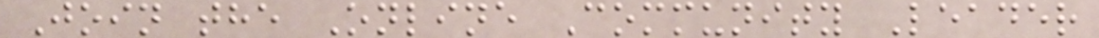Join the Online Community Leader
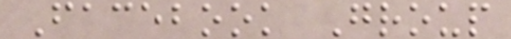Facebook Group
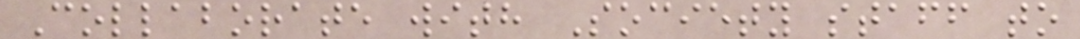Collaborate with Society staff to
